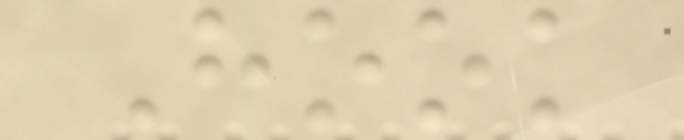Hook
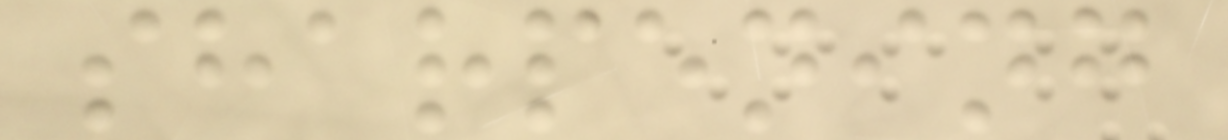sharpening
